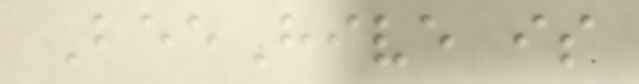BeeHive is
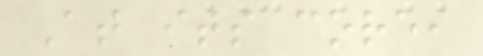At its core,
